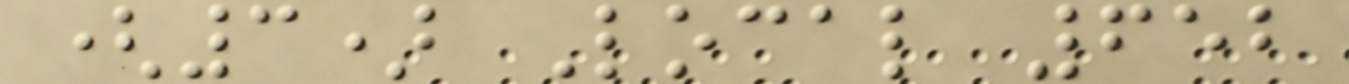(3) Local 652
